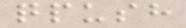qpush
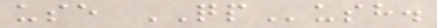use QPush.
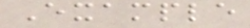Example
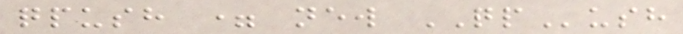qpush = new QPush
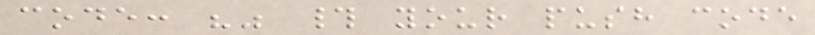code: "" # your push code
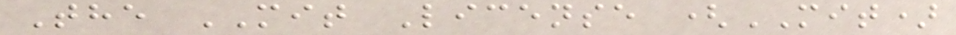The MIT License (MIT)
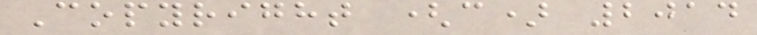Copyright (c) 2014
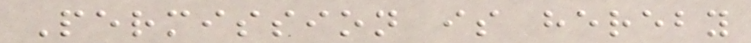Permission is hereby
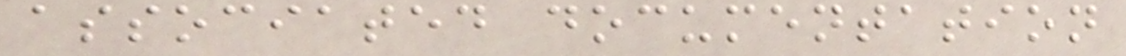associated documentation
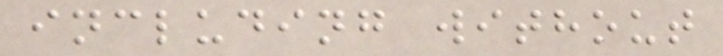including without
